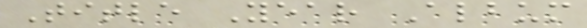Title Year Album
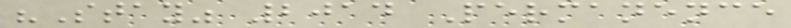"Stay" 2014 Permanence
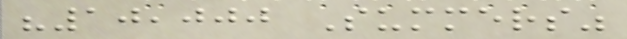"10,000 Summers"
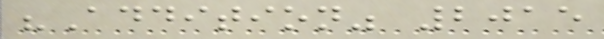"Addition" 2015
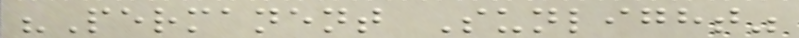"Permanent Sunlight"
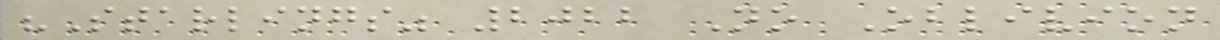"Starlings" 2022 No Oblivion
